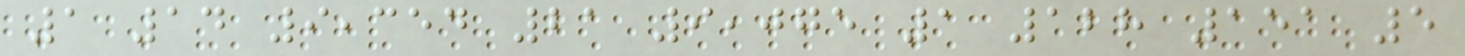1 14 9,354 21 9,075 1 128 151 5
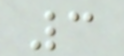3
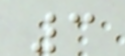3
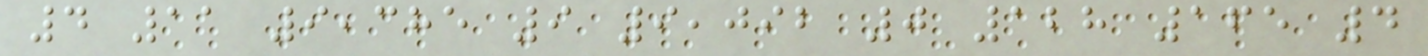4 11 9,385 9 9,092 0 128 165 4
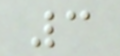3
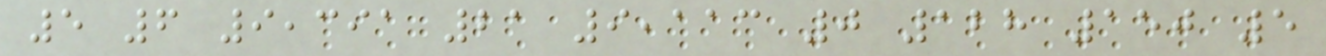5 6 9,391 21 9,113 0 128 150 5
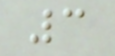3
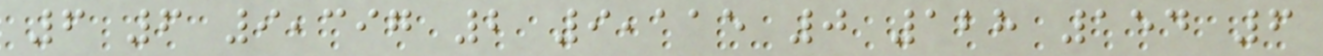6 6 9,397 2 9,115 0 128 154 6
